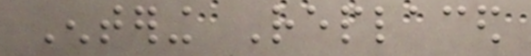Entering Replaced
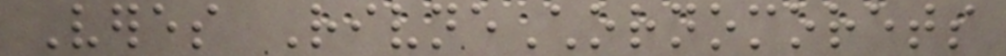Veres RivneChornomorets
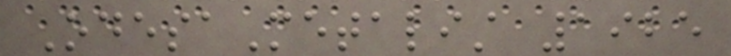OdesaMetalist 1925
